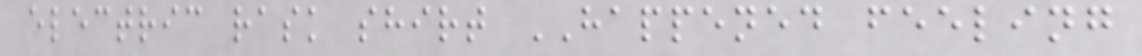electric rask shirt HAPPENED feeling
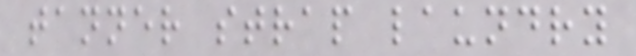tanner strap laundry
